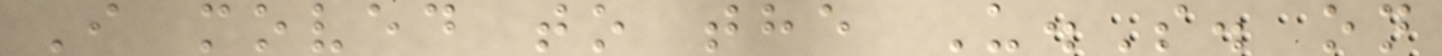I moved to the U.S. on
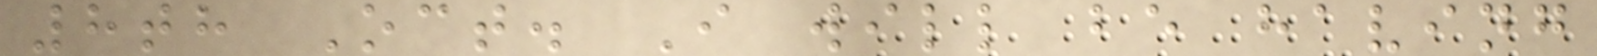8th Oct. I will be having
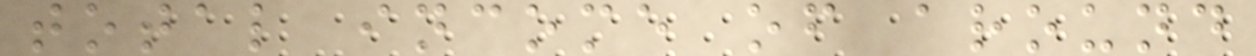total income of around
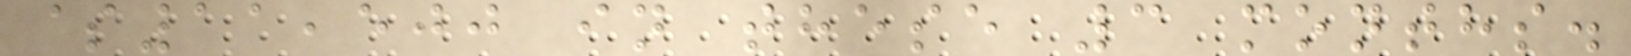$11,500 in these 3 months.
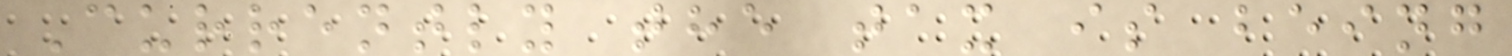Currently the tax is being
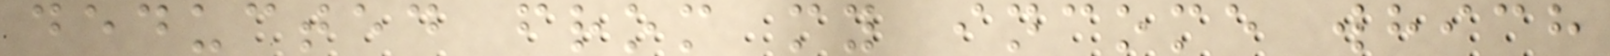deducted from my income which
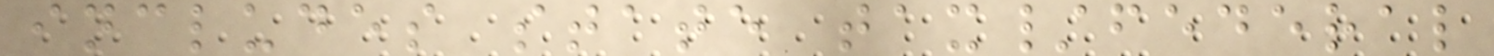includes state tax/federal
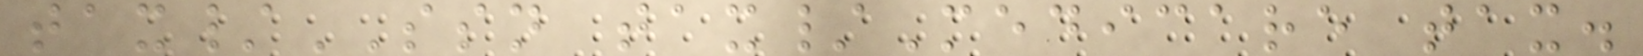tax/SSN tax/Medicare tax.
